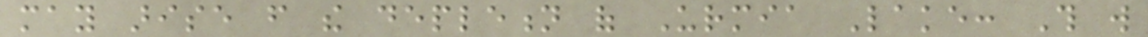may arise from the depletion of Urmia Lake: This will
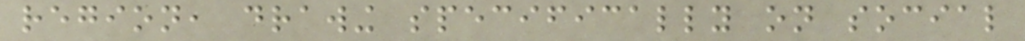region, drawing specifically on social
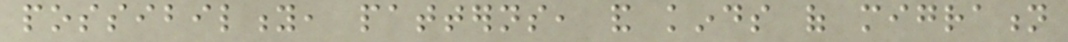possibility, patterns, and kinds of migration
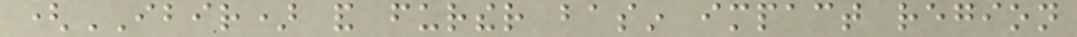(IBIR) and further basin impact region
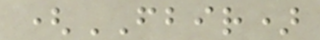(FBIR)
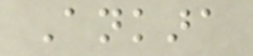Ankara
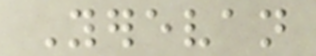Yerevan
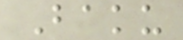Baku
